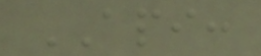API:
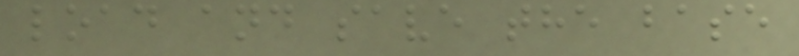load and save the base
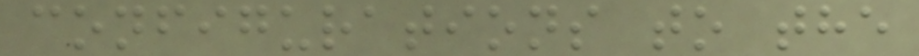configurations to the
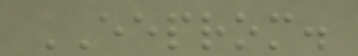EEPROM.
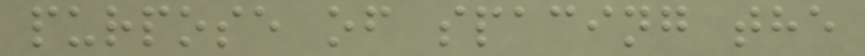purpose of spacing the
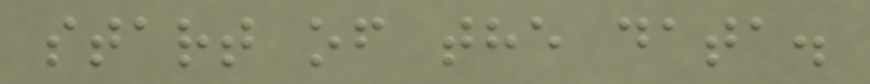start of the data.
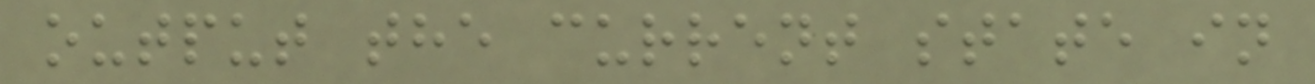output the current state in
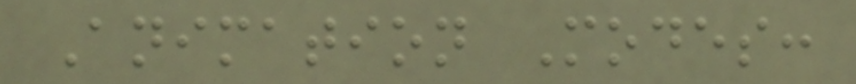Animation Modes:
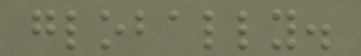globally.
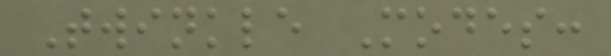Twinkle Modes:
